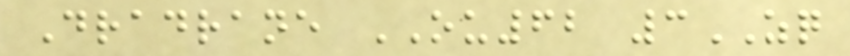Dradrane OU62 3ZQ
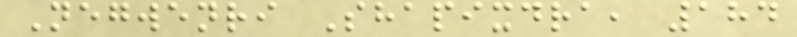Negwenri Shapixdra, 184
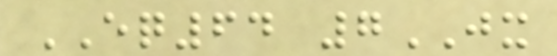EQ64 7JX
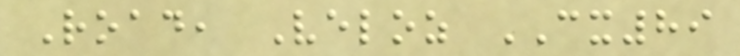Road, Veloz CX89
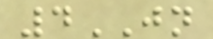4JN
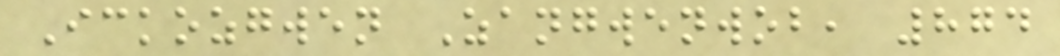Ickozgwen Zangwenwob, 874
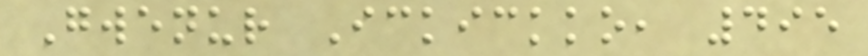Gwenur Ickickko, 495
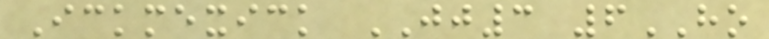Ickmexick JJ3 6HO
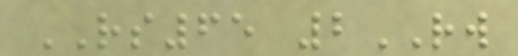RS65 2RW
